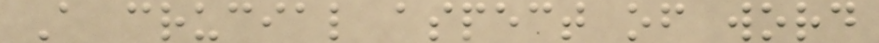A crucial aspect of word
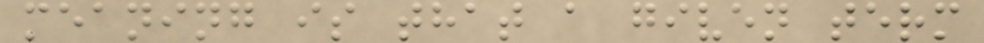meaning is that a given term
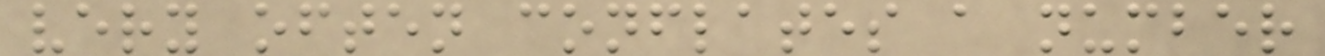very often conflates a number
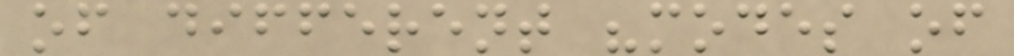of different "modes of
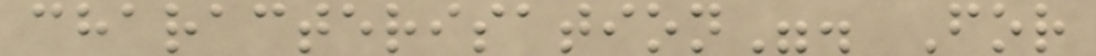characterisation". For
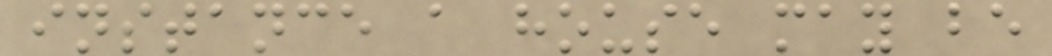instance a house may be
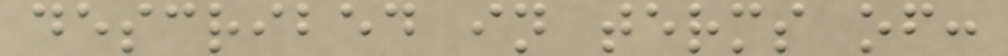described in terms of:
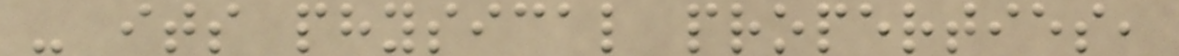- its physical properties,
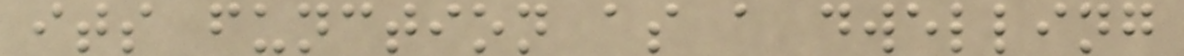its function as a dwelling
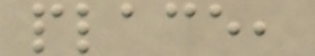place,
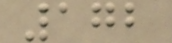172
